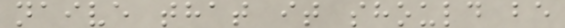naive that it should be
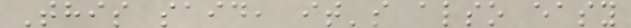This said, it's also easy
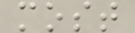most
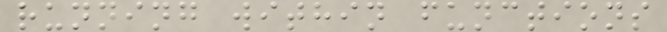running within functions
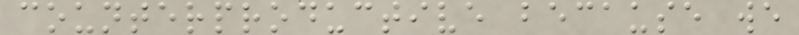counterproductive because we
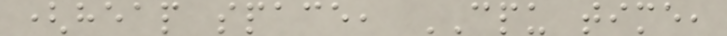(heap space, CPU time,
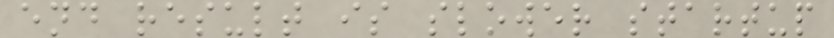end result is slower startup
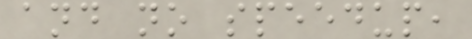and no speedup,
